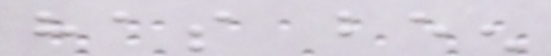has been
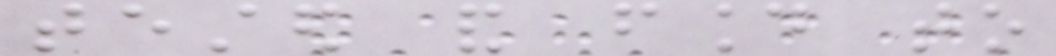tested and found to
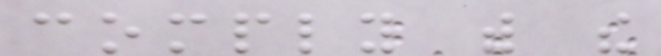comply with the
